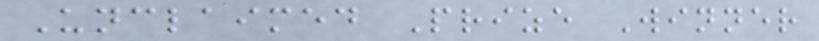Unclaimed Prize Winner
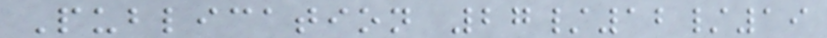Publication 27/12/19
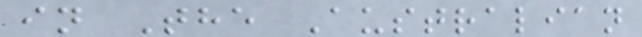in The Australian
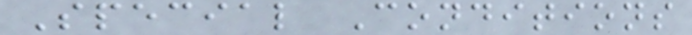Special Conditions
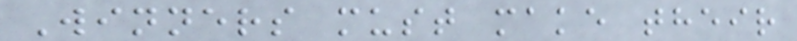Winners must make their
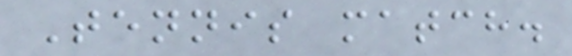Tennis match.
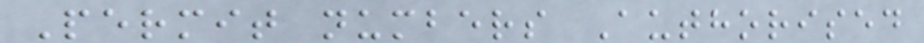Permit numbers Authorised
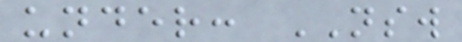under: NSW
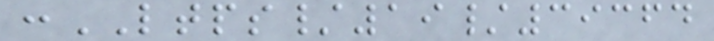:LTPS/19/39364
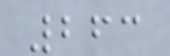263
